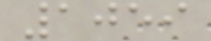1059
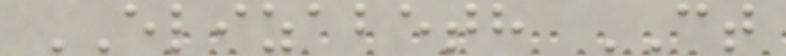ELIZABETH CT
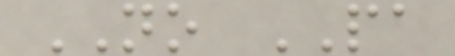NO PA
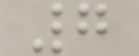7
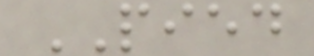PIED
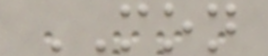MON
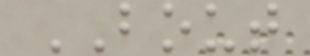BOUT
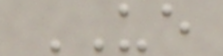UE
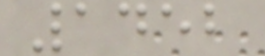1452
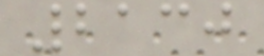2130
